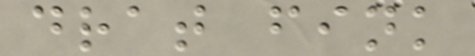drat fink
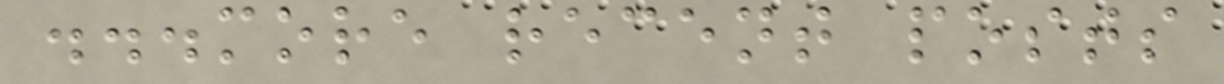...more recent posts
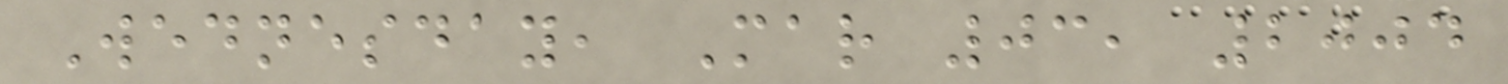Wednesday, Mar 03, 2004
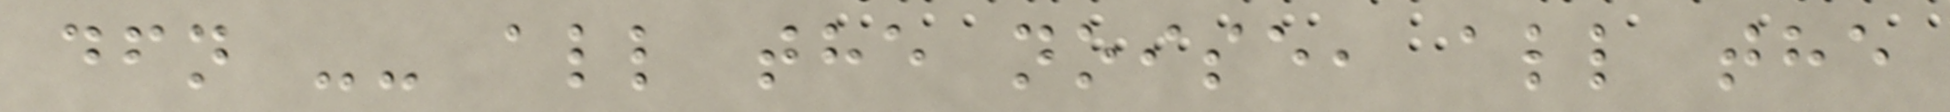dfn -- all the noise, all the
